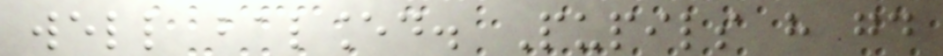well balanced. Pupils have good
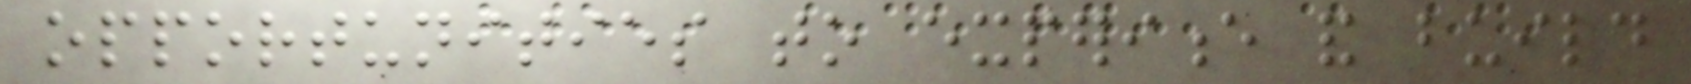opportunities to experience and build
